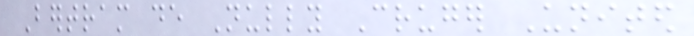Bertram de Nully Cruger United
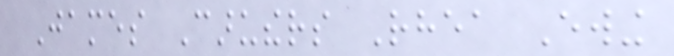James Caruthers Rhea Ewing
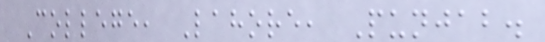College, Lahore, Punjab.
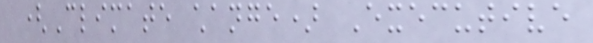(Climate change) Executive
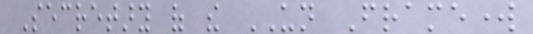Secretary of the UN Framework
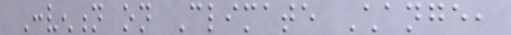Convention on Climate Change,
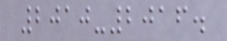2010-2016.
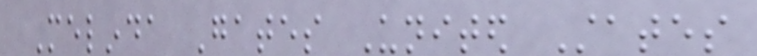Melinda Gates United States
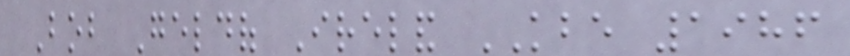Bob Geldof Ireland KBE 1986
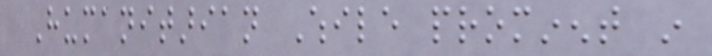Humanitarian While prominent in
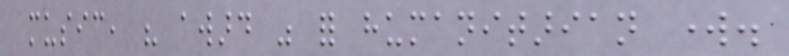music, his award was for humanitarian work.
